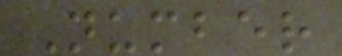Number
